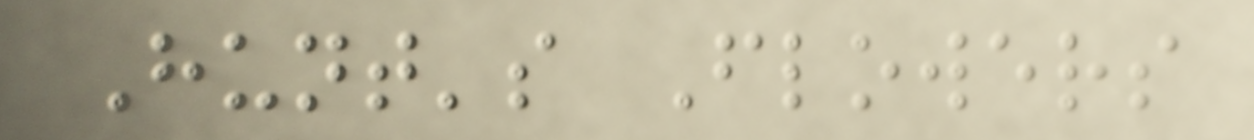Hunt's Flowers
